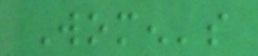Women's
